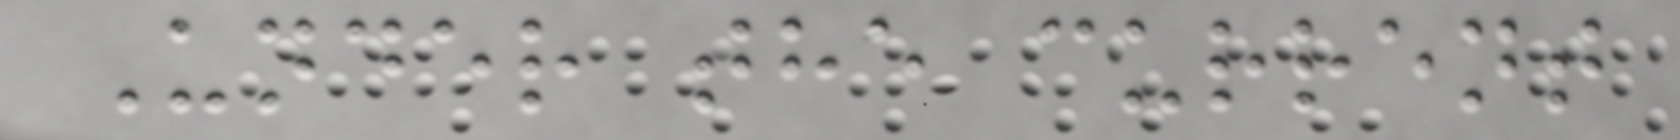Under the current
